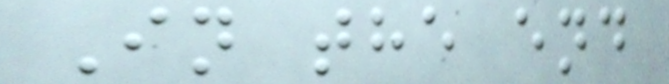In the end
